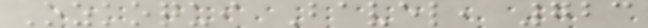Ozkoqui Bavel, 723
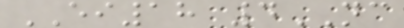EI18 4NC
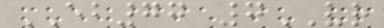EB77 7VR
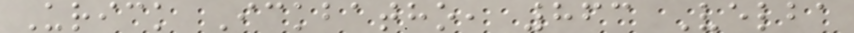Urick Ickbatho, 863 Velba
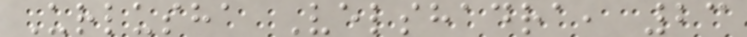Urlusha Velshadra, 23
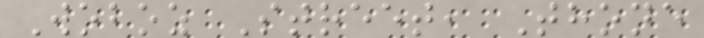Woboz Street, Thone
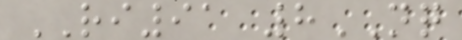RI91 8NQ
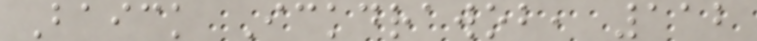Baick Ickdrawob, 112
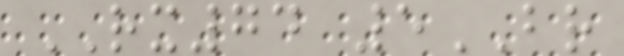RX74 5BR
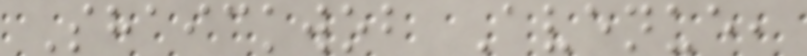Shaickwob Avenue,
